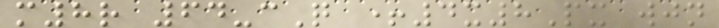m8r 64-cQ +4x8Px wjn
